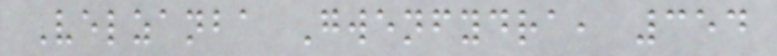Velzanba Gwenfydra, 354
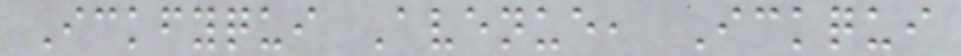Ickfyqui Avenue, Ickqui
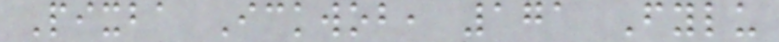Pixba Ickwob, 171 Fylu
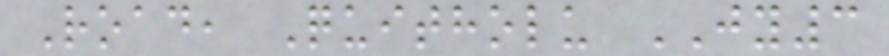Road, Quitholu JY3
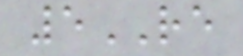5RE
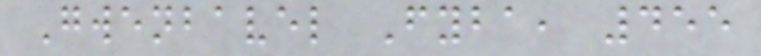Gwenbavel Fyba, 455
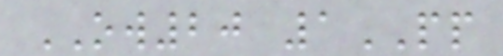OW20 1PP
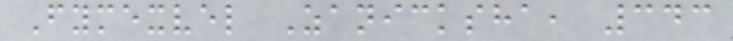Fymexvel Zanicksha, 343
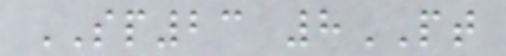SP23 8PT
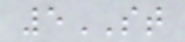5ST
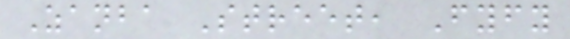Zanba Street, Fyfy
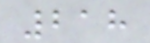218
